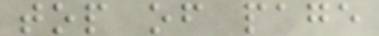top of page
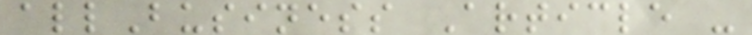allBusiness Article -
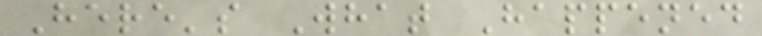Here's What Happened
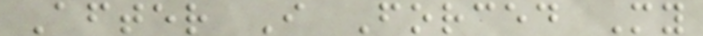After I Forced My
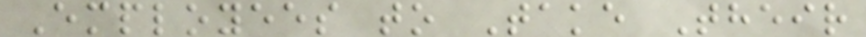Employees to Take Their
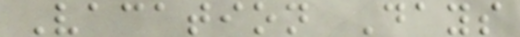Vacation Days
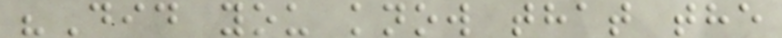"Did you know that the
